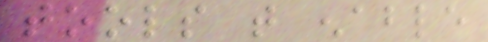tools that enable
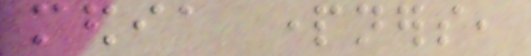media partners,
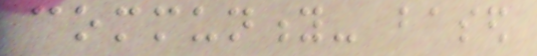community- based
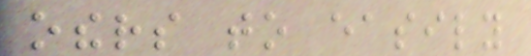others to easily
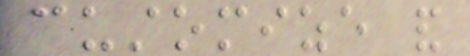customize and
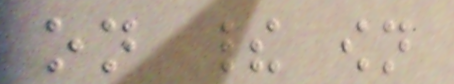on their own
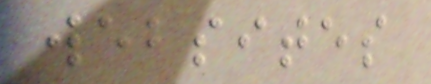websites
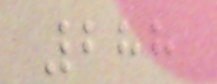288
